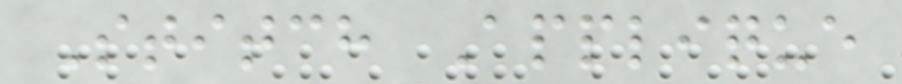Stitch Applique
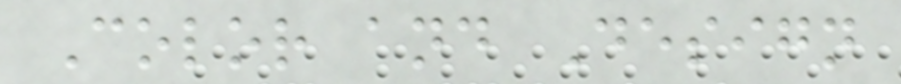Color and Design
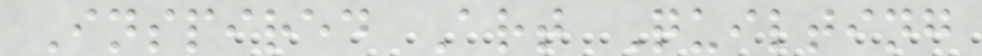Inspired Art Quilting
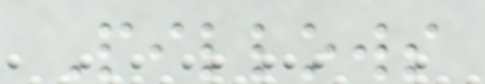Pillows
